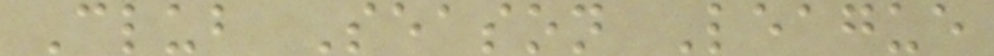Club Season League
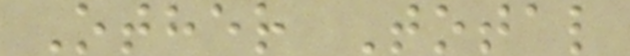Other Total
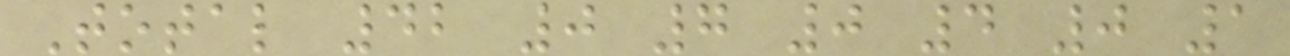Total 42 0 7 0 4 0 1
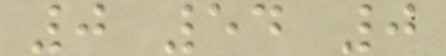0 54 0
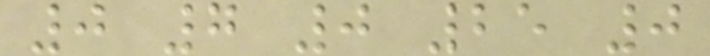0 7 0 25 0
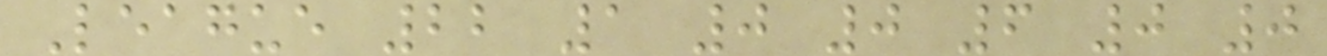League 22 1 0 0 6 0 0
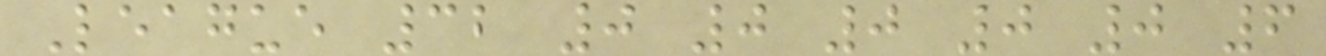League 32 0 0 0 0 0 6
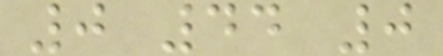0 44 0
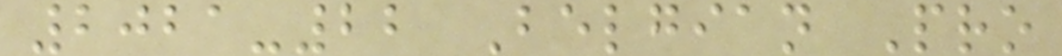2021-22 Belgian Pro
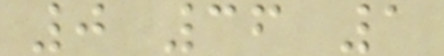0 36 1
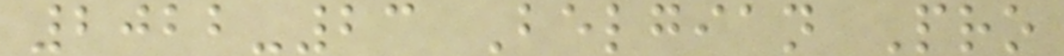2022-23 Belgian Pro
